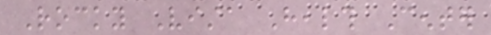Rocky Vista Health Center
